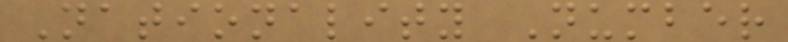Nationality Number
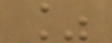%
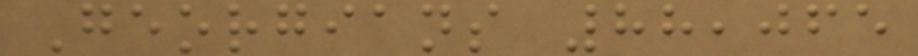Georgians 88,065
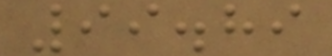99.89
